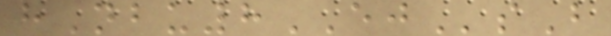hNbu8EJsB
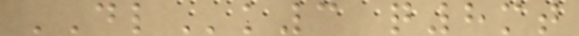DLk3 q8mt
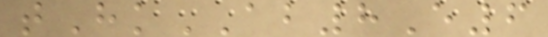tHkAB8E6
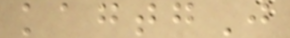kagtgJ
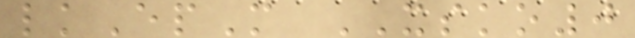lkEpM XSKO0
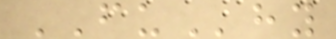FUhy
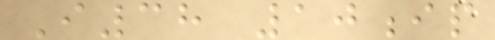I38 10ip
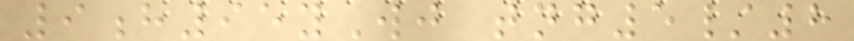9h95yWj tng5/8
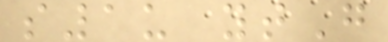s1u ytG
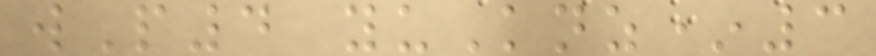wP4 yuKnz*3
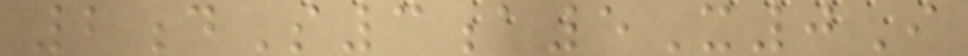2dS3a5X0I
